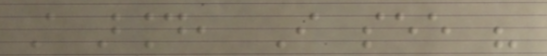still around, I see his
